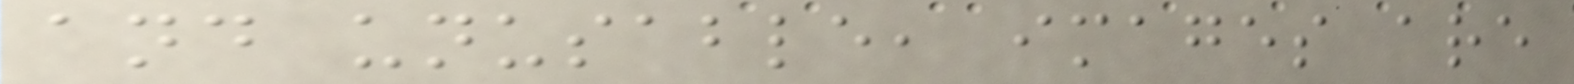and unusable, images are
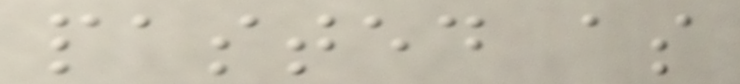pasted as
